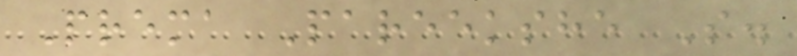Prema Pareekshe S.
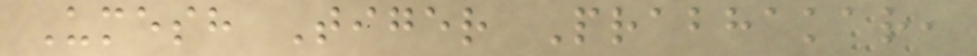Umesh Tiger Prabhakar,
